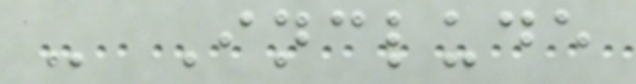- Include
